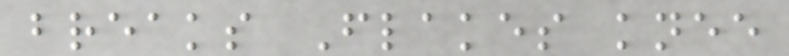breaks Flakes knee
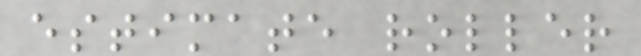estimate roller
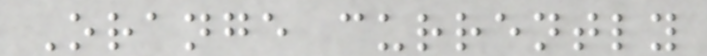Orange currently
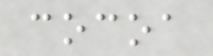cocoa
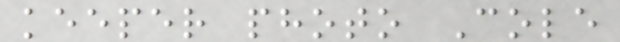keeper photo Cole
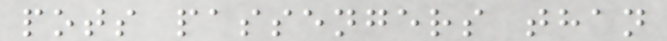pots passengers than
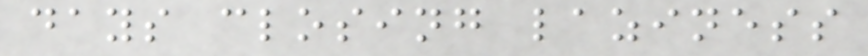days closing laziness
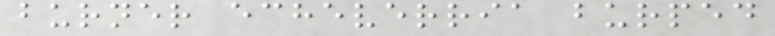burner echeverria burped
